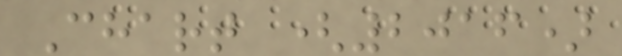Chart (2016)
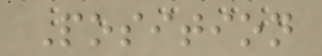Position
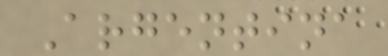Argentina
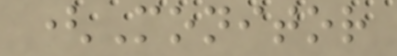(Monitor
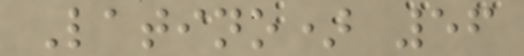Latino) 56
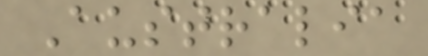Australia
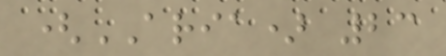(ARIA) 23
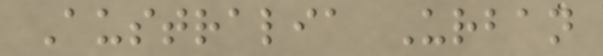Australia Urban
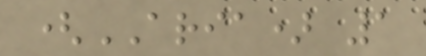(ARIA) 1
